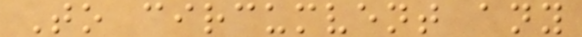To circumvent any
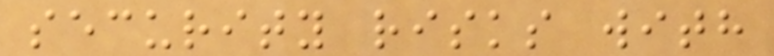security risks with
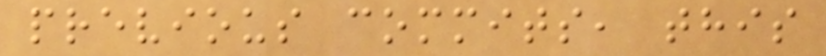previous commits, this
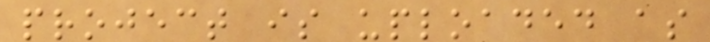project is uploaded as
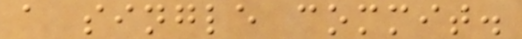a single commit.
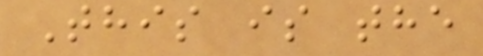This is the
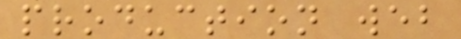production web
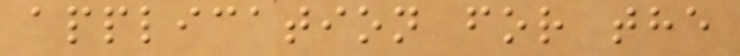application for the
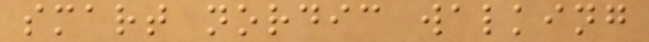smart nordic walking
